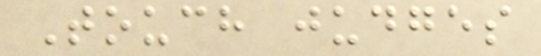Touch judges
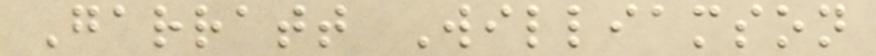Garratt Williamson
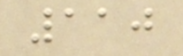110
